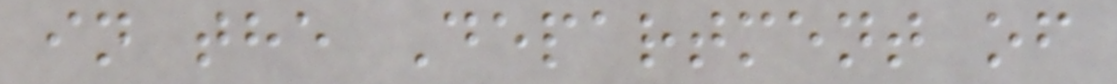in the Department of
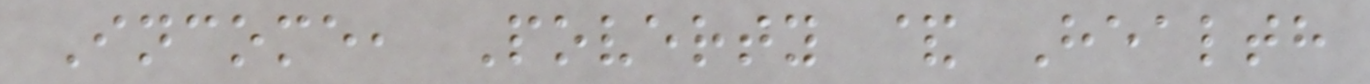Income, Poverty & Health
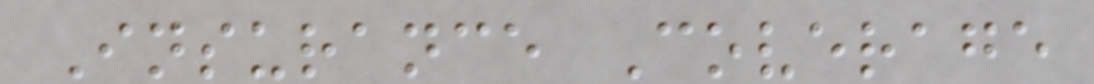Insurance Coverage
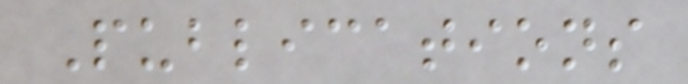Publications
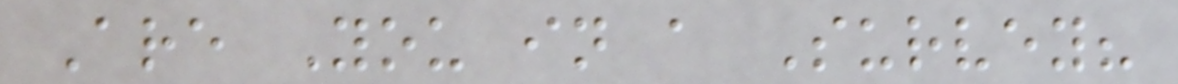Are You in a Survey?
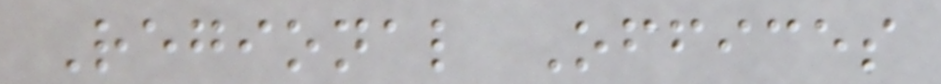Regional Offices
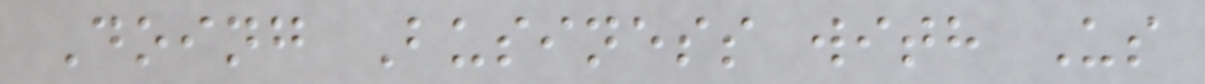Doing Business with Us
